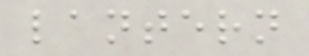lantern
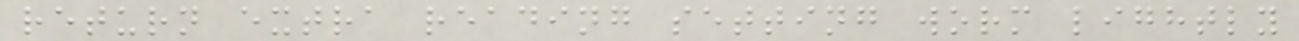return extra reading setting worm lightly
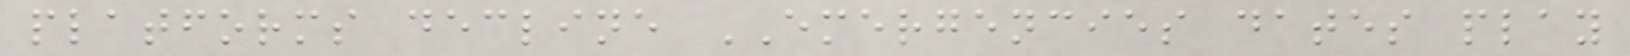platforms decline EMERGENCIES dates play
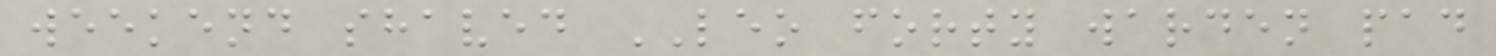weekend shaved LEO forty warden pad
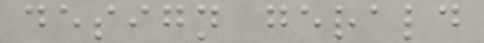design gerald
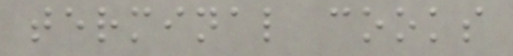terminal cooks
